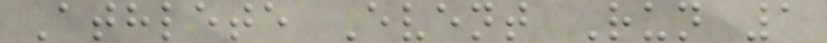Athlete Event Run 1
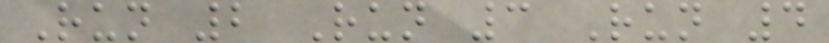Run 2 Run 3 Run 4
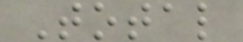Total
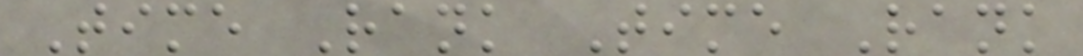Time Rank Time Rank
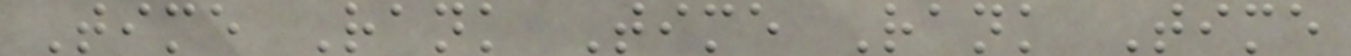Time Rank Time Rank Time
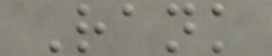Rank
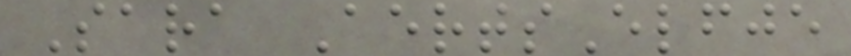Sara AertsElfje
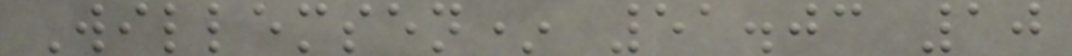Willemsen* 51.03 10
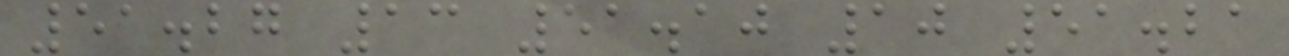51.27 13 51.10 10 51.21
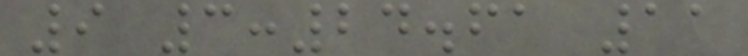9 3:24.61 11
